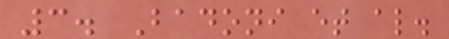3. Badoni et al.
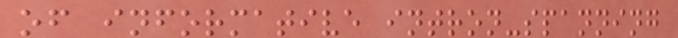of informative intron-spanning
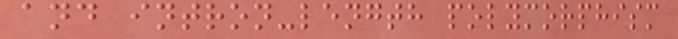and intron-length polymorphism
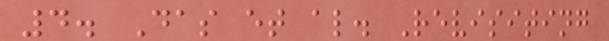4. Das et al. Revisiting
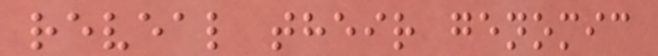reveal their genomic
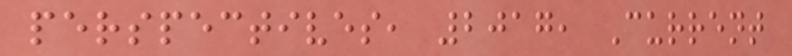perspectives, 2017, Current
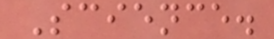Science.
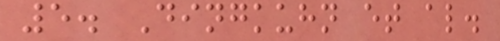5. Dingkuhn et al.
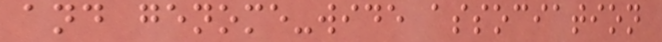and genome-wide association
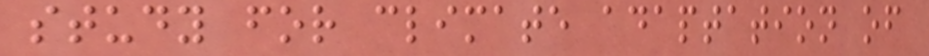study for climate adaptation of
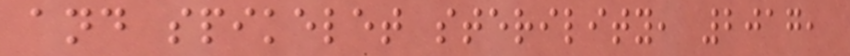and spikelet sterility, 2017,
